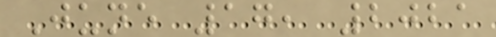June 17, 2021
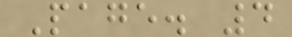Page. 4
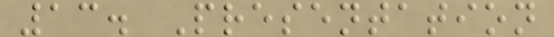13. Presentation
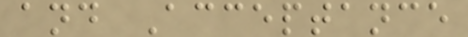and Acceptance
